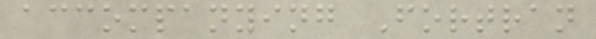accompanying Fortran
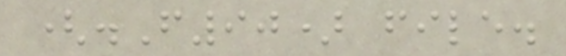(.F90) file.
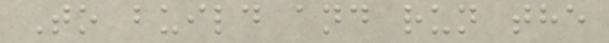To build and run the
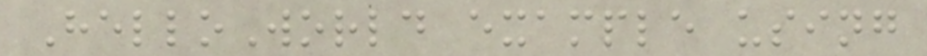HelloWorld example using
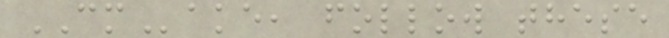CMake, follow these
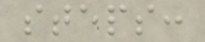steps:
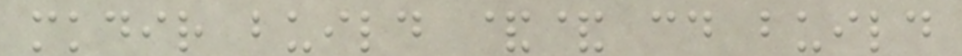mkdir build && cd build
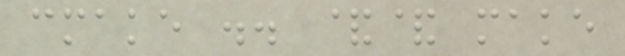cmake .. && make
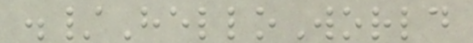./HelloWorld
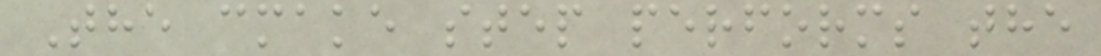The cmake step performs the
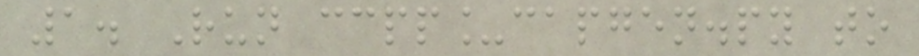1. Run ccpp_capgen.py to
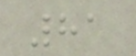81
